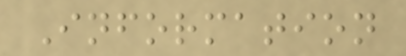Information
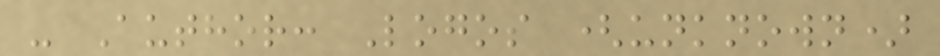- Author: Logos (unknown)
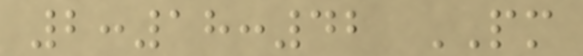2:18:42 PM
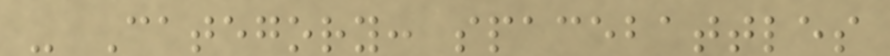- Category: spacebattles
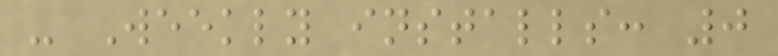- Weekly installs: 0
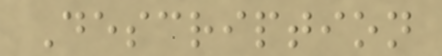Description
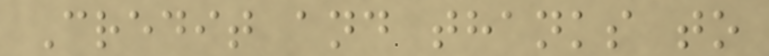Credit and thanks to
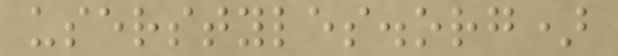userstyles.org)
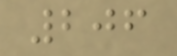206
